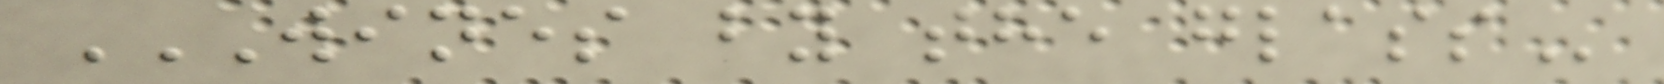WINES BY THE GLASS
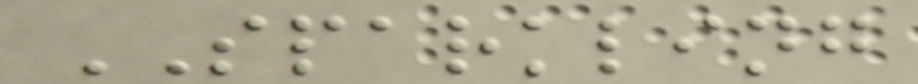SPARKLING
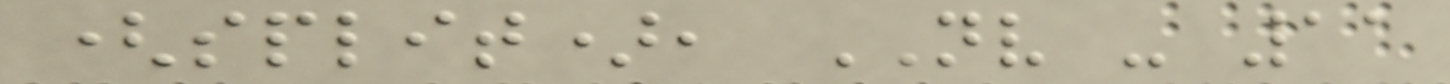(split), NV - 11
